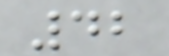42
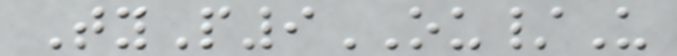TyP9OU/U
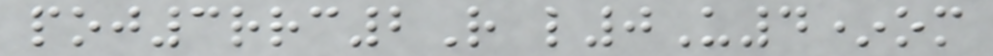poj3rrc2R l0U4*om
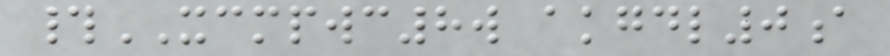#XCMPWC8w akgdl0a
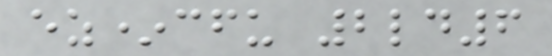ez*cfu 2ld6
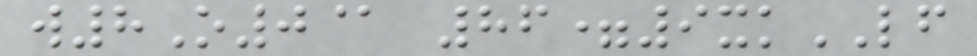w8O0@ 86=9xkLF
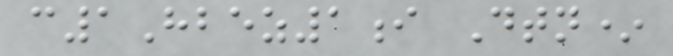c1Hbez1i Dtn*
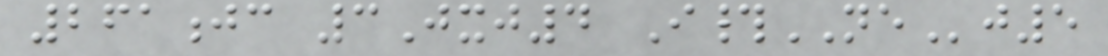261jc 3Jxj4 I#NEj5
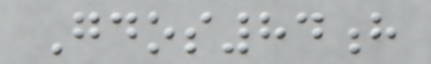Gdos84h
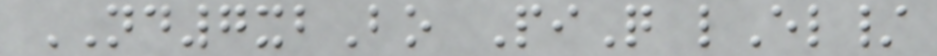ND7xbBo PiQ lEl/
